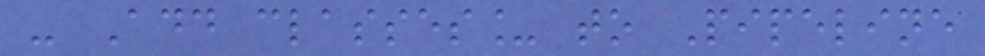- Add classes_ to Pipeline
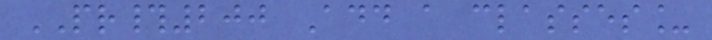PR#200 Add a classes_
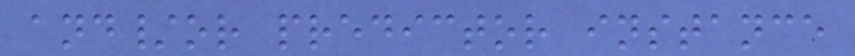and/or predictor instance
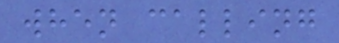when calling
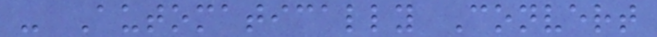- Automatically Convert
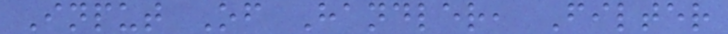Input Of Handler, Filter
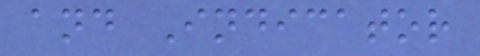and Indicator
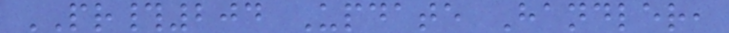PR#204 Update Handler,
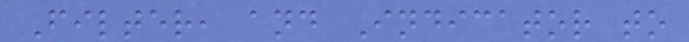Filter, and Indicator to
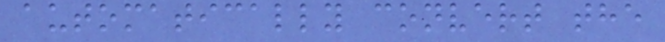automatically convert the
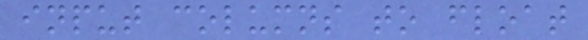input columns to float
